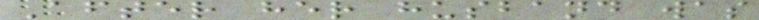After her husband was
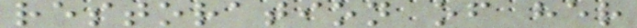restoration of her
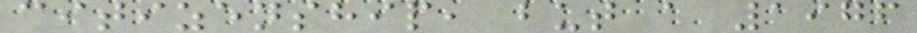citizenship, but a 1976
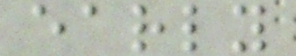early
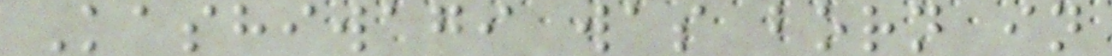Kashiwagi was born in
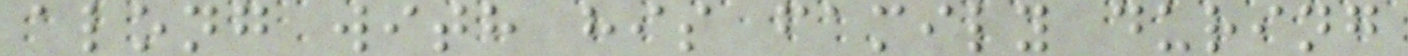along with his family during
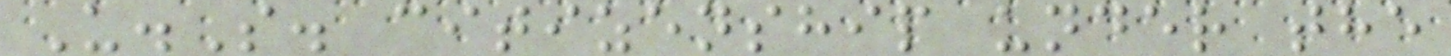U.S. citizenship under the
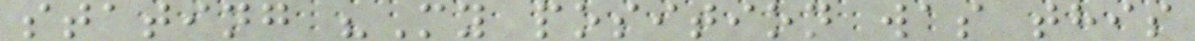stating "My position was this
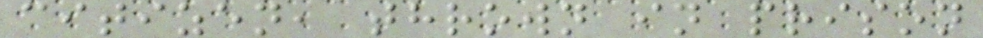citizen, thrown in prison
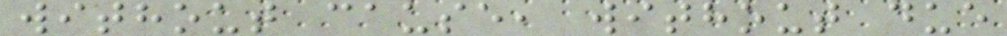without cause, without due
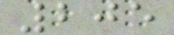205
